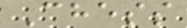Chess
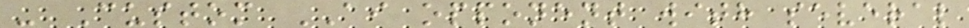- Custom AI opponent with several
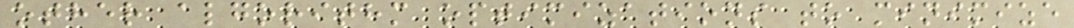other algorithm optimizations to minimize
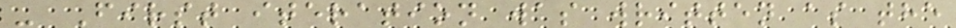- First iteration was written as the
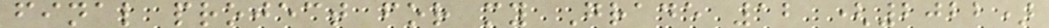final project for my Grade 12 (2022)
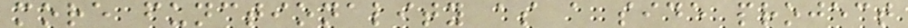more functionality as a side project
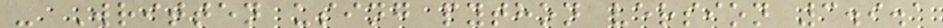- Written using python version 3.9.1
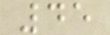45
